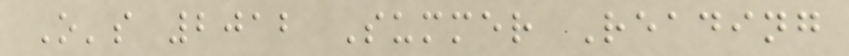O's 2012 Summer Reading
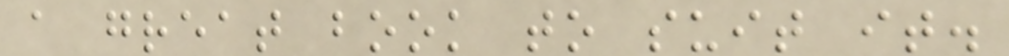a great book to suit it.
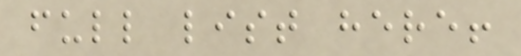full list here!
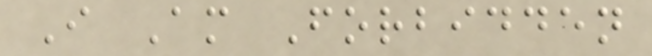I Am Forbidden
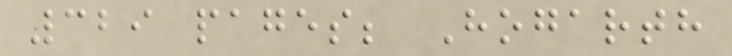329 pages; Hogarth
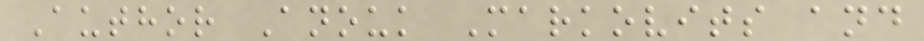Author Anouk Markovits and
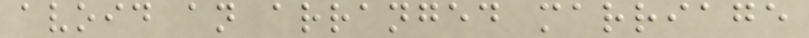avoid an arranged marriage
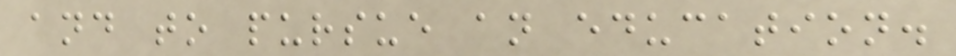and to pursue an education.
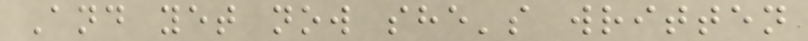And yet now she's written
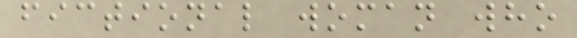fictional woman who
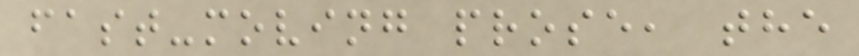fast-moving prose, the
